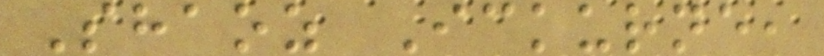Shaoz Ickurne,
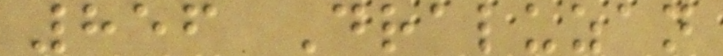856 Draluzan
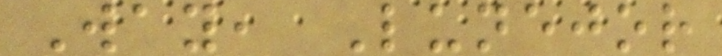Way, Lunejor
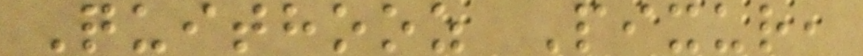Quithooz Pixur,
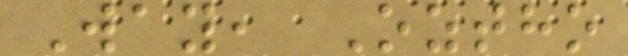Way, Oztho
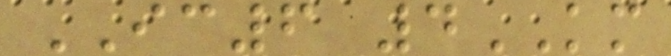IC6 4KM
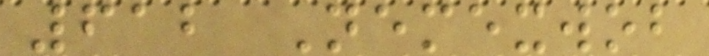612 Nemexwob
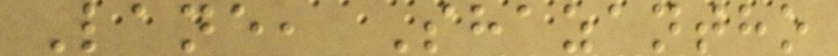Lane, Shazantho
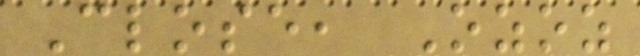Close, Ozoz
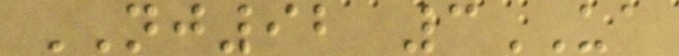NJ92 3UA
